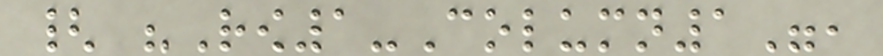{ "Row1-Column1",
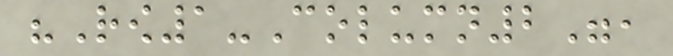"Row1-Column2",
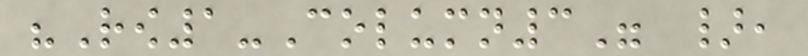"Row1-Column3" },
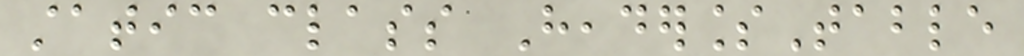static class HeaderlessTable
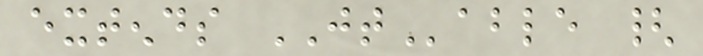extends JTable {
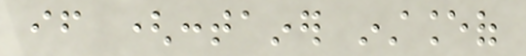if (container instanceof
